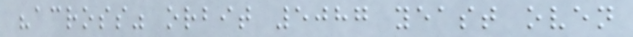"across" orbit 5087 yeast oven
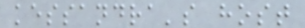kessandra's host
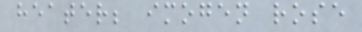heater; imogen rose
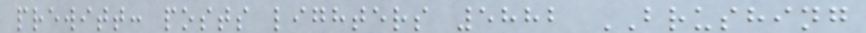prewitt: posts lighters 5882 BRUSHING
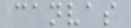canvas
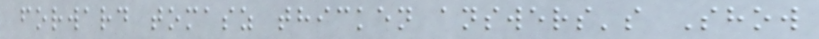forward tomasz thicken answers's Show
